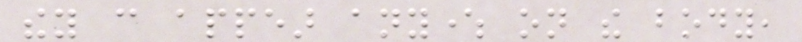they can appear anywhere on the body,
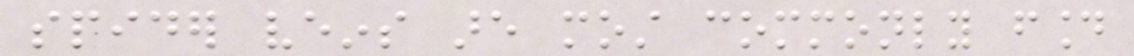spider veins are most commonly found
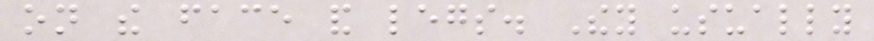on the face and legs. They usually
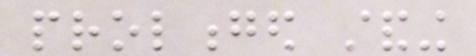prolonged standing
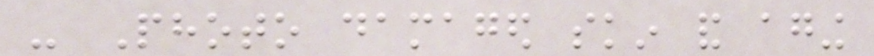- Photo damaged skin and aging
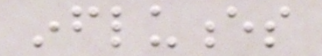influences
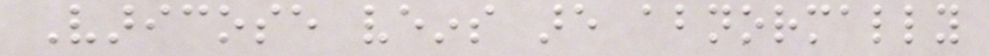Varicose veins are abnormally
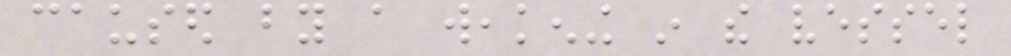caused by a weakening in the vessel
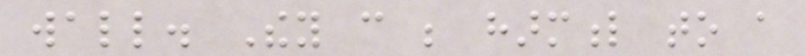wall. They can be harmful to a
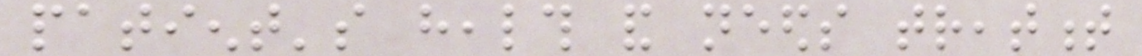patient's health and needs treatment
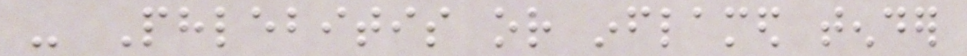- Phlebitis or inflamed tender
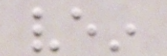vein
